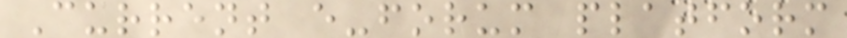Current e-forum platform
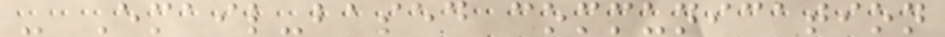- Email-based communication
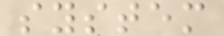system
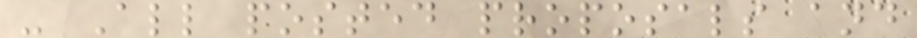- All posted proposals and
